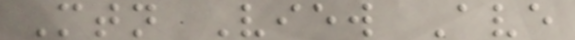Mtn View Ave
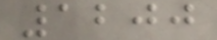1200
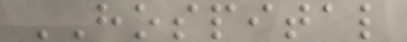HOSPITAL
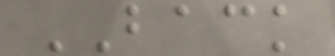BACK
